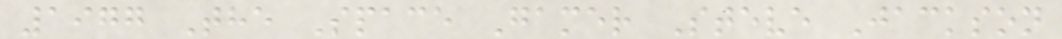1977 The Space Gamer Steve Jackson
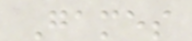Games
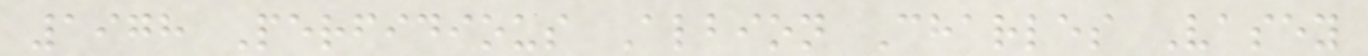1978 Perfidious Albion Charles Vasey
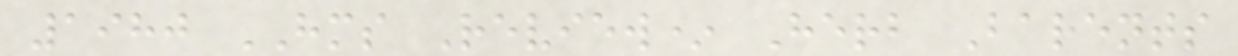1980 HMS Review* Herb Barents
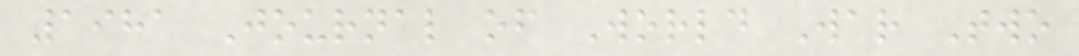1981 Journal of World War Two
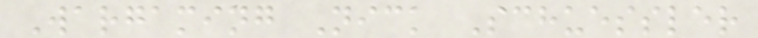Wargaming Nick Schuessler
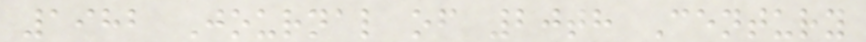1982 Journal of 20th Century
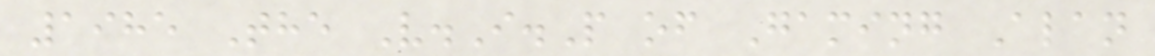1985 The V.I.P of Gaming Alan
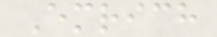Emrich
